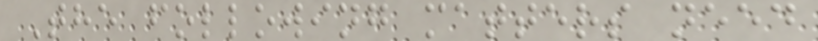The following matters need
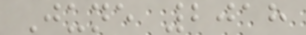June 2018
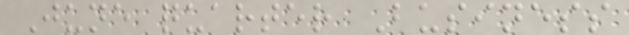June quarter Business
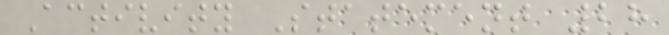Activity Statement 28
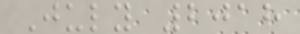July 2018
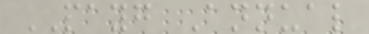PAYG Annual
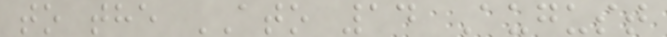to the ATO 14 August
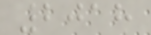2018
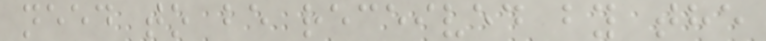need to be received by the
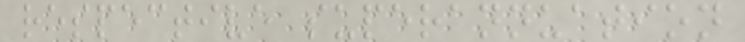respective superannuation
